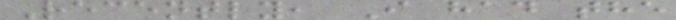Recently, I had the
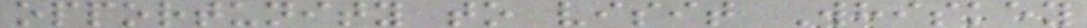opportunity to visit Whiskey
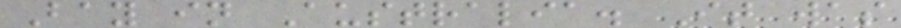Bay in Australia. It was
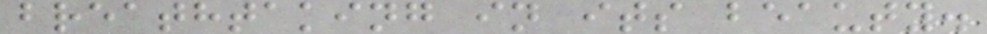breathtaking in its beauty.
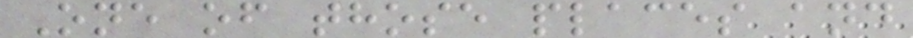One of those places and
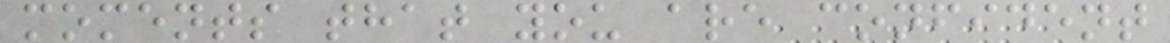moments that you are confident
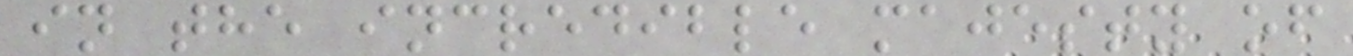in the incredible majesty of
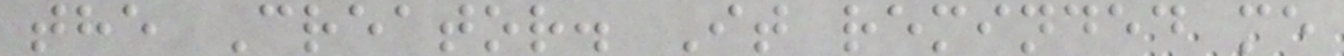the Creator. It reminded me
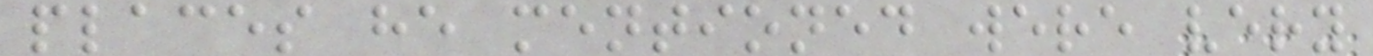places he mentioned were very
